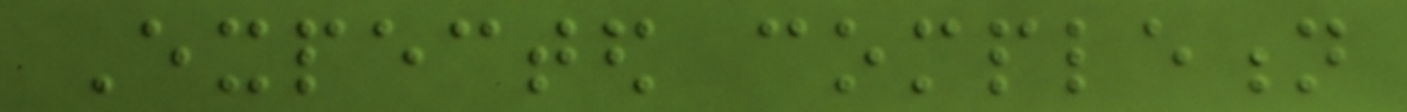Expected completion
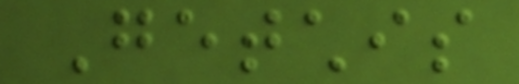Getchis
